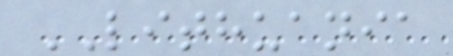LITHUANIA
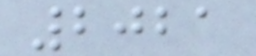2021
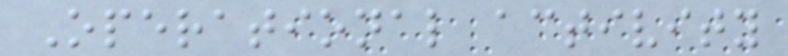Operational activity
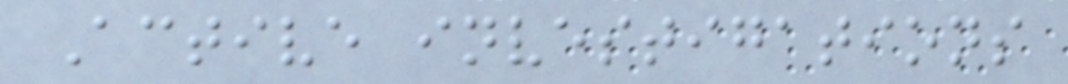Active investigations
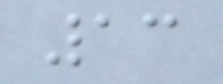13
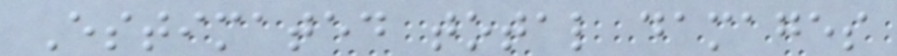Estimated total damages
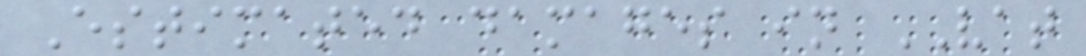Estimated damages in VAT
